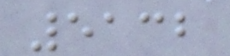5132
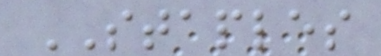STAPLES
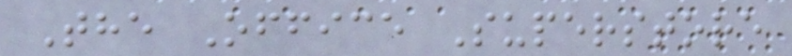The Office Superstore
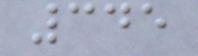345
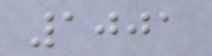1001
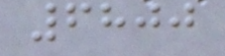6800
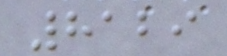8129
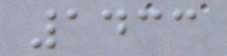1433
